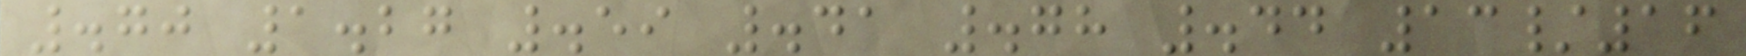.70 1.27 .59 .41 .78 .44 13/16
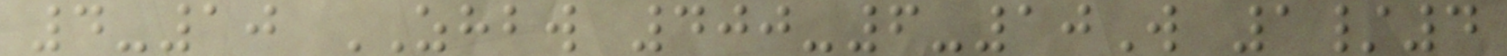4-10 ZHBW 400-6-10W 1/4
